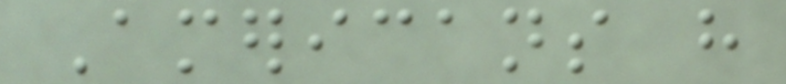Americans have
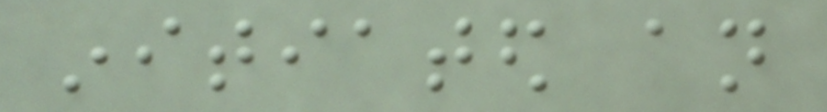initiated an
